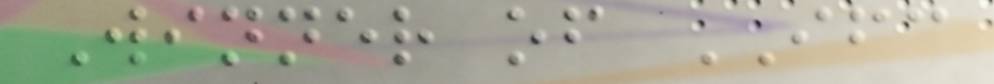Winner of IFC
